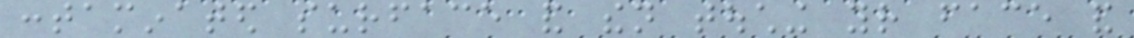contaminated surface and then touching your face and
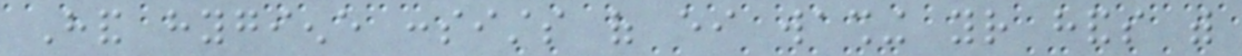Hand hygiene consists of either washing your hands with
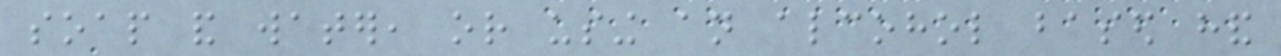soap and water, or using an alcohol based hand
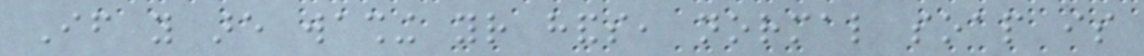If you are washing your hands, normal soap is
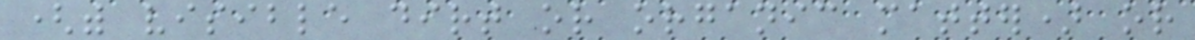(with visible dirt or organic matter) or
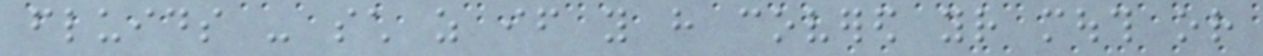fluids - such as if you have covered your mouth or
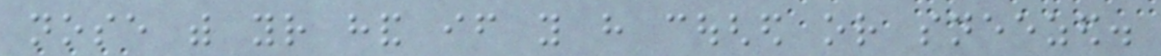nose with your hand if you have coughed or sneezed.
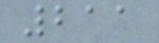211
